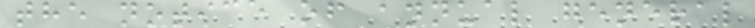the notice of annual general
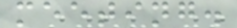meeting.
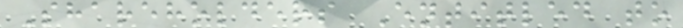Shareholders Entitled to
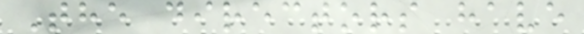The directors have
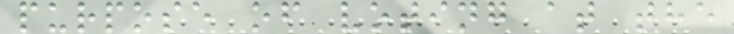purpose of voting at the
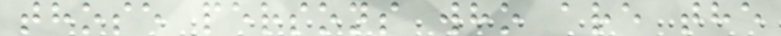those persons who are the
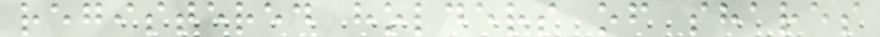registered holders of shares
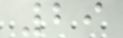29
